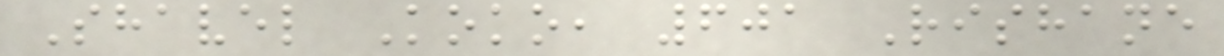Shavel Koko, 601 Rishane
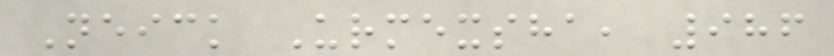Neick Urmexsha, 986
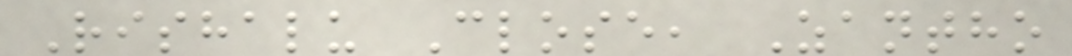Rishalu Close, Zantho
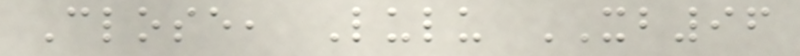Close, Lulu XB96
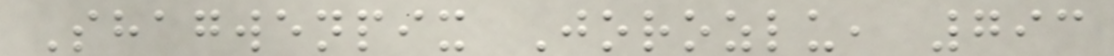Shagwenpix Jorozlu, 793
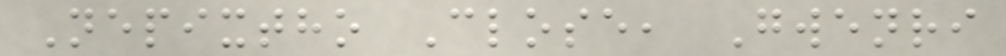Nepixtho Close, Gwenri
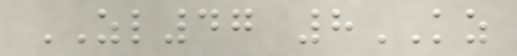ZL47 8KZ
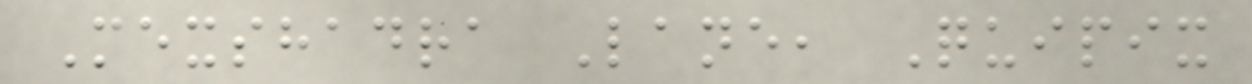Mexshadra Lane, Quipix
